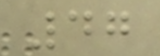47
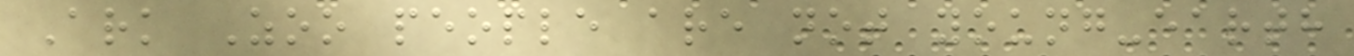Ark Zoo people are not young-earth
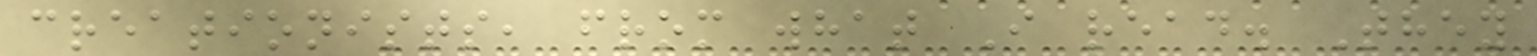creationists, from what I read. They
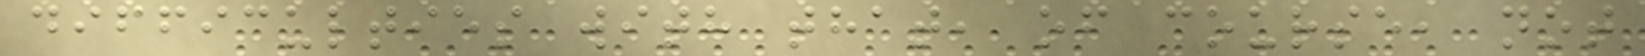difficulties with that, of course, not
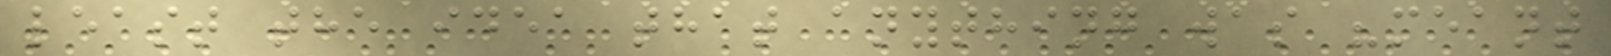least the idea that anything was "meant
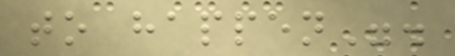to happen".
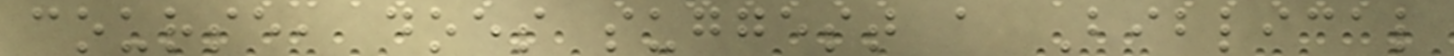course, does suggest a Biblical
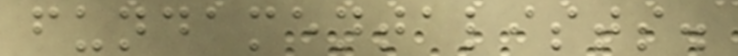fundamentalists.
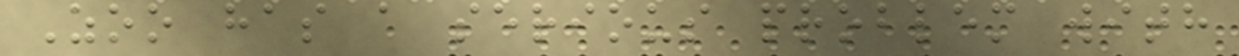Zoo has a serious problem with
